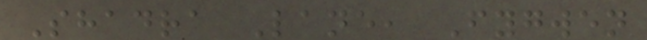Shadra Lane, Fygwen
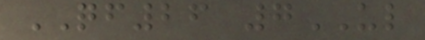QF26 7UL
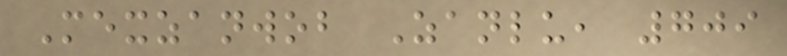Mexzanwob Zanlu, 709
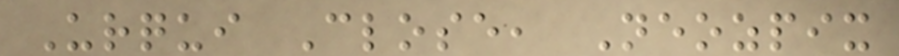Urqui Close, Neozpix
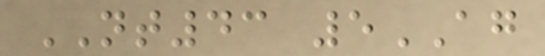NT43 5AG
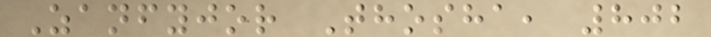Zanfyjor Thosha, 802
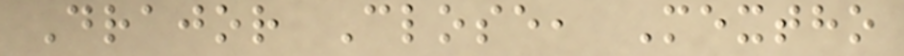Drajor Close, Mextho
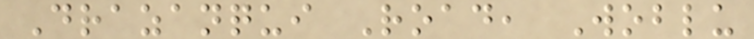Drazanqui Road, Woblu
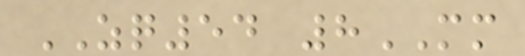ZQ54 8MM
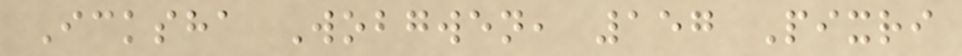Icksha Wobgwen, 157 Pixri
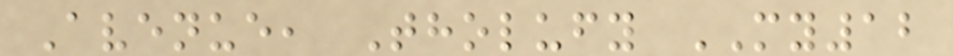Avenue, Tholufy MY12
